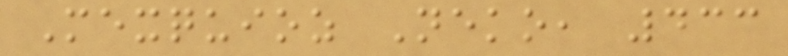Mexquioz Neko, 433
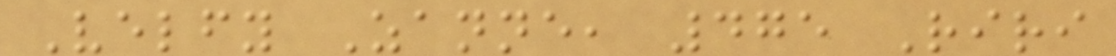Velfy Zanne, 475 Riri
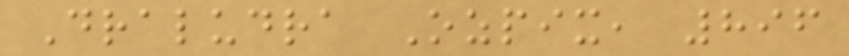Draludra Ozpix, 896
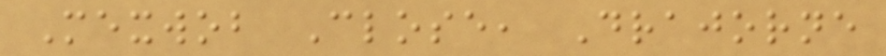Mexwob Close, Drajorne
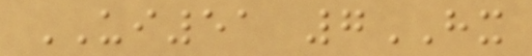UI51 7HX
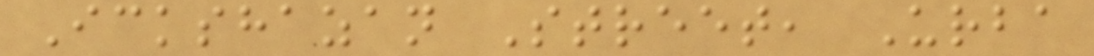Ickshazan Street, Urba
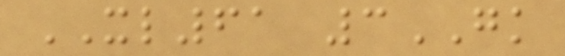XL61 3GK
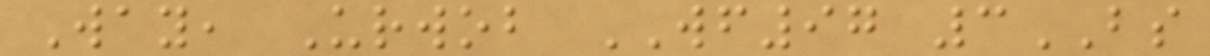Way, Urwob WF97 3BS
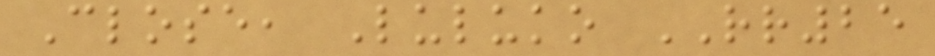Close, Luluko RR25
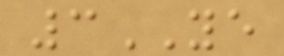3YE
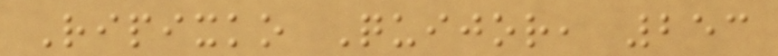Ripixko Quijor, 253
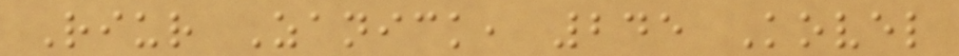Riur Zanick, 245 Kovel
